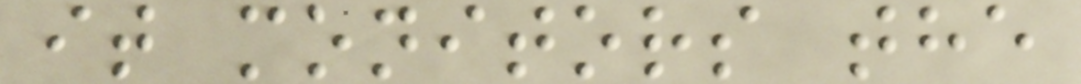it monitors the
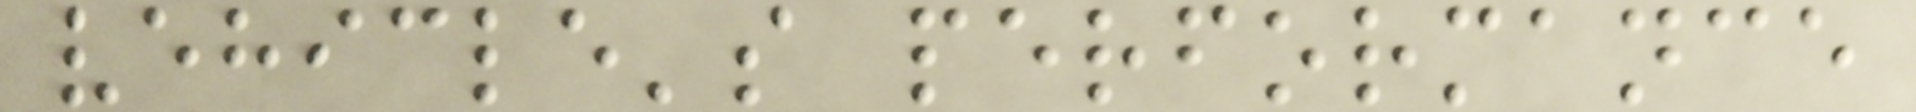vehicle's performance
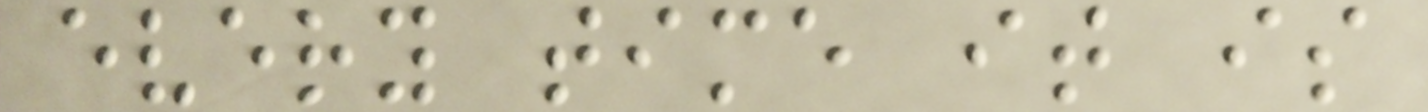every time it is
